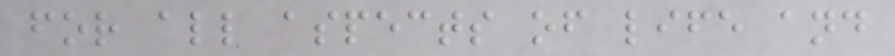for all aspects of life and
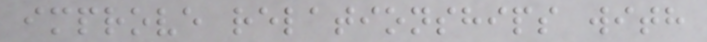improve relationships with
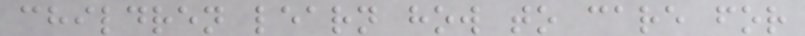children learn how to care for
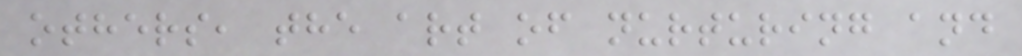others, the art of nurturing and
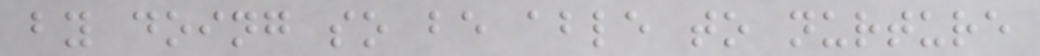by doing so be able to nurture
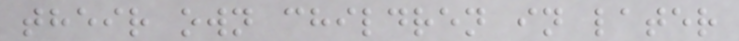their own children in later
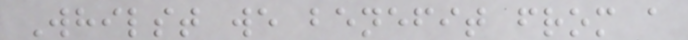Whilst we benefit from a
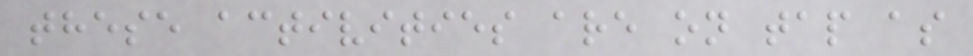these activities are on tap as
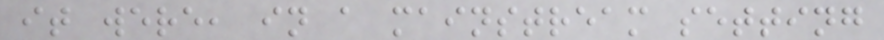it were, in a mainstream setting
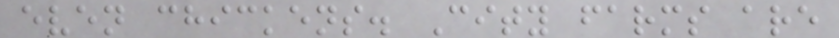even chickens. City farms are
